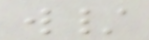w/
